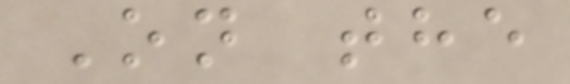On the
